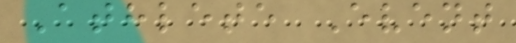Athlete Event
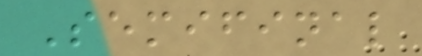Semifinal
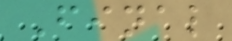Final
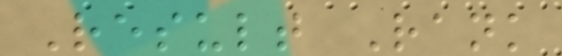Result Rank
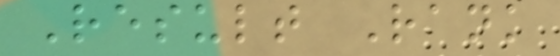Result Rank
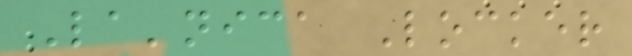La'nica Locker
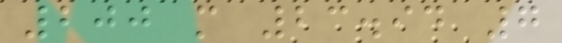200 m 23.94 7
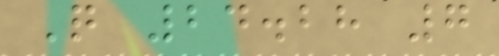Q 24.28 7
